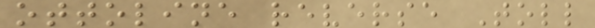ottoline reverse Toll
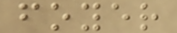foyer
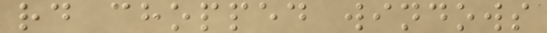rd chopped windows
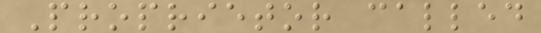Proprietor called
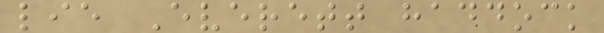lie Everett haddock
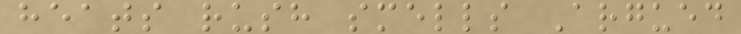heats rush smells Argued
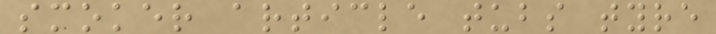smoker article tubs tyre
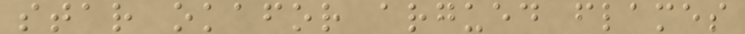star okafor argued flames
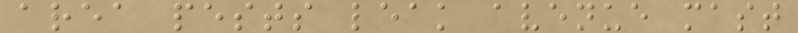area pests leak avenue mast
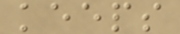keeps
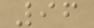96
